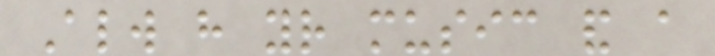Always have your music and a
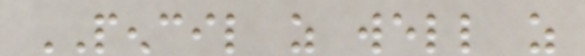PENCIL as well as
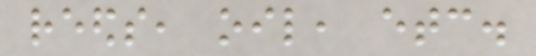reeds, oil, etc.
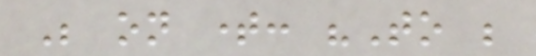Be on time: "To be
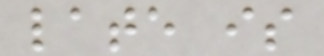late is
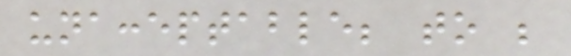unacceptable; to be
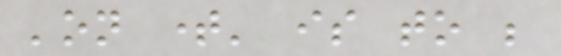'on time' is to be
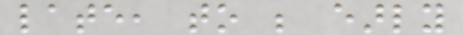late, to be early
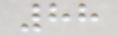88
